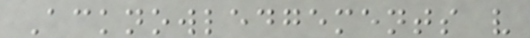Acknowledgements v
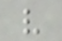v
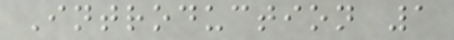Introduction 1
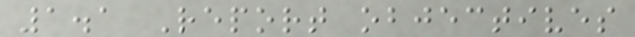1.1 Report objectives
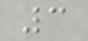3
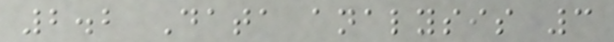2.2 Data analysis 3
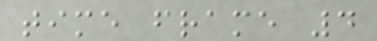time frame 4
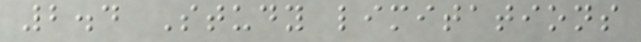2.4 Study limitations
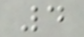4
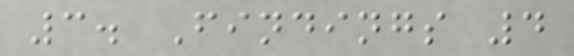3. Findings 4
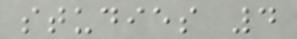studies 4
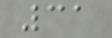31
